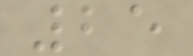25
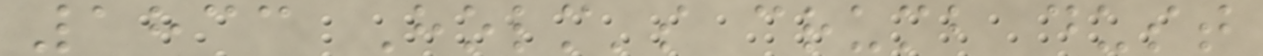1833 Holm's crumb dust
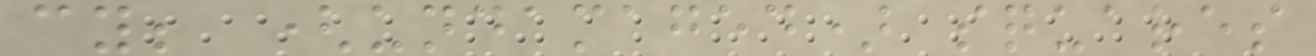cy; (undamaged) squares
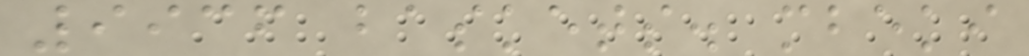9936 baskets. mbeki
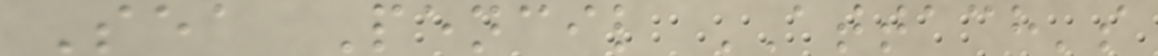Sea Pencil ATTACH's
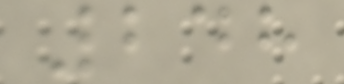248
